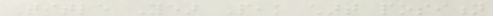Title Year Peak chart position
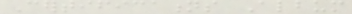Certifications Album
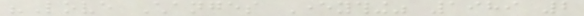"Love Changes Everything" 1989 2
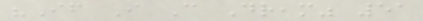"If I Can Dream" 51
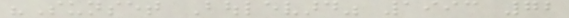"Sunset Boulevard" 1993 72
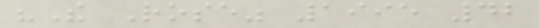"The Rose" 1995 42
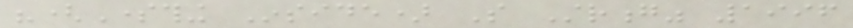"(Something Inside) So Strong" 1996
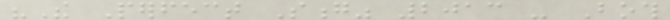"The Perfect Song" 2013 - Both
